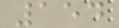154
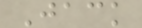Jack
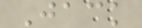Jack
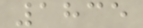1835
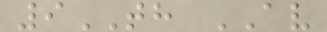9TH AV
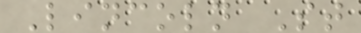Lincoln St
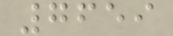7659
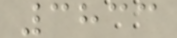3833
